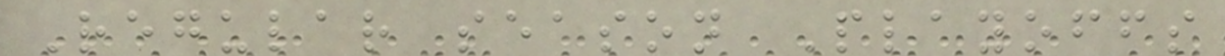Regular season Playoffs
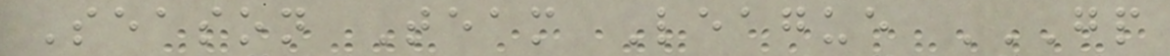Season Team League GP
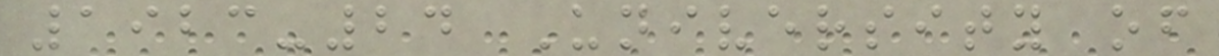1923-24 University of
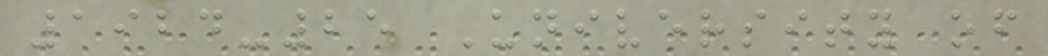1924-25 University of
